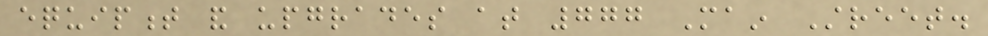equipment and upgrades at 777 Main Street.
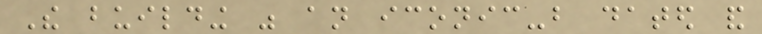The building was an iconic-but dated and
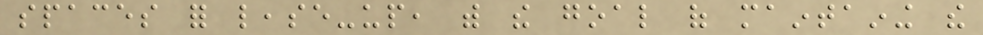spaces for lease-up, with the goal of maintaining the
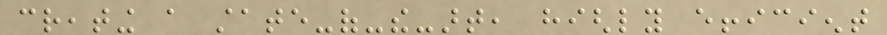creating a state-of-the-art, highly efficient
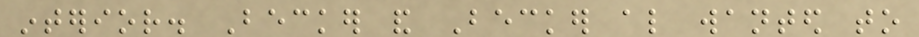interior. Becker and Becker also wanted to
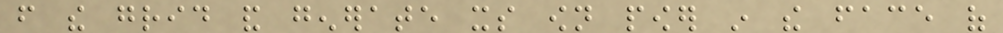from the grid and generate its own power in the face of
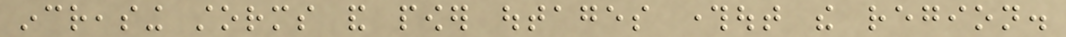increasing storms and power outages throughout the region.
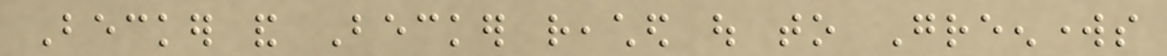Becker and Becker reached out to Greenworks
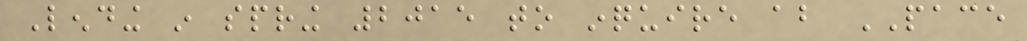Lending in spring 2015 to inquire about PACE
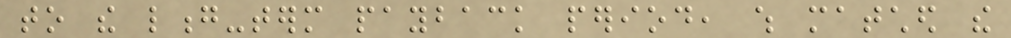to the long-term payback period, which matched the
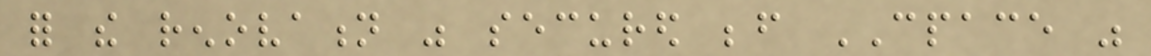for the renovation was secured before CPACE was
